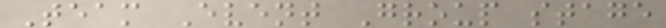Team Event Group stage
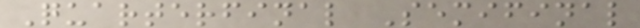Quarterfinal Semifinal
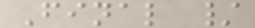Final /
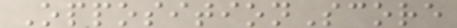OppositionScore
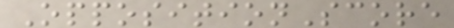OppositionScore
